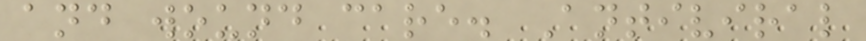and wound care. Antiviral
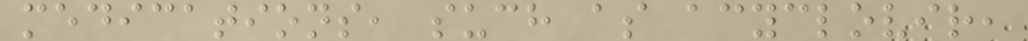medications, such as acyclovir,
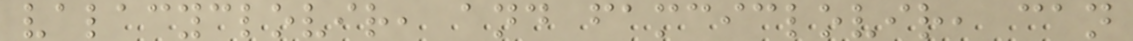valacyclovir, and famciclovir, can
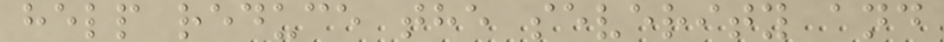help reduce the severity and
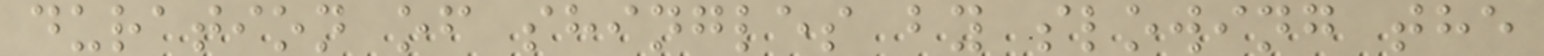duration of shingles by slowing the
